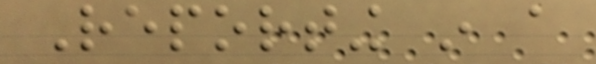Reporting in a
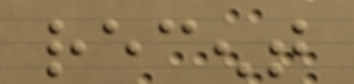recent
